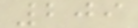209
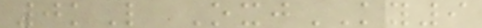0kL OxjKY9
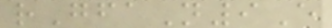rGfaN9E
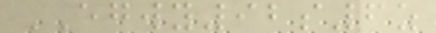EGWY92s6z
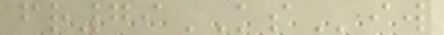fr79KSiw
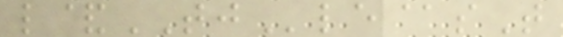l&TJle@sT
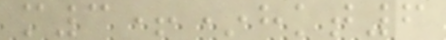m3+*hkt6
